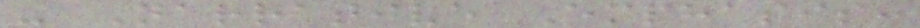- Narrative Emphasis:
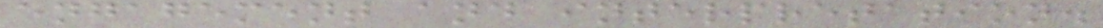engagement and interpretation.
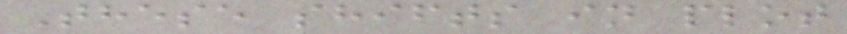These shifts in plot
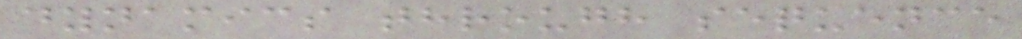dynamics through sequence
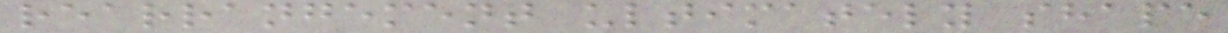rearrangement ultimately shape
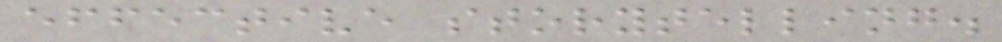effective storytelling.
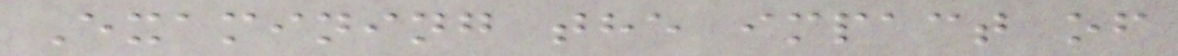Examining the impact of
